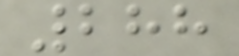288
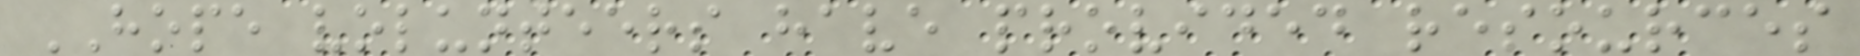HOPE volunteers have provided resources
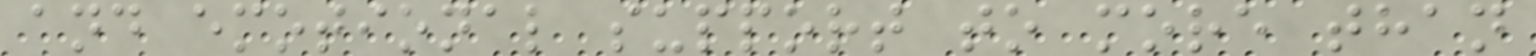and emotional support to more than
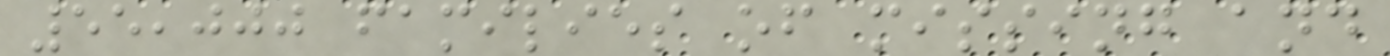55,000 families of missing and
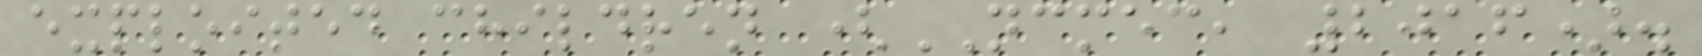exploited children (NCMEC, 2016).
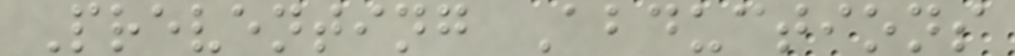Preventing Abductions
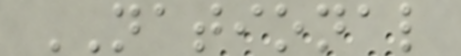NATIONAL
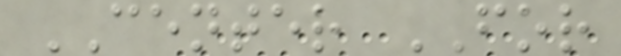CENTER FOR
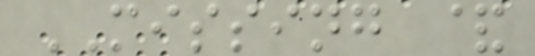MISSING &
